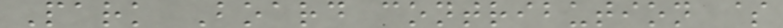Park Board contribution $
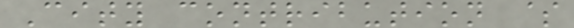City contribution $
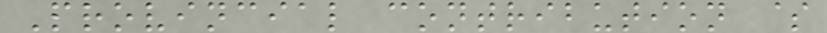Provincial contribution $
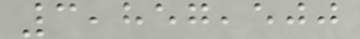3,857,500
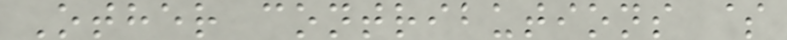Other contributions $
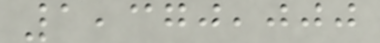1,370,000
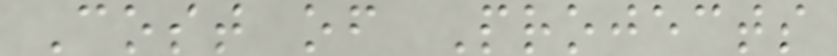Cost of Projects
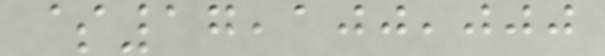$17,100,000
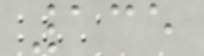135
